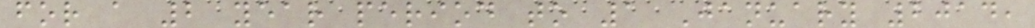for a 2 year period to 1 January 2014,
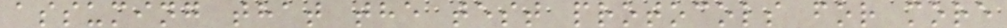assuming that the test protocols for more
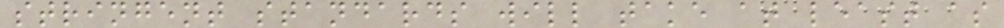stringent standards will take at least as
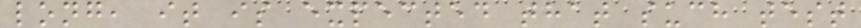long, it is expected that such test
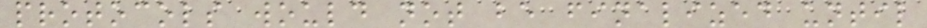protocols would not be finalized until
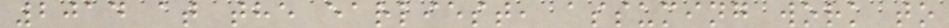2014 at the earliest, assuming work to
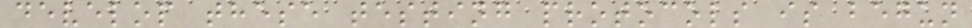develop these testing protocols is begun
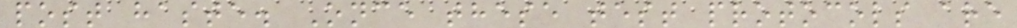post haste. Once these test protocols are
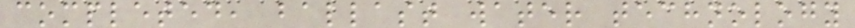completed, ballast water technology
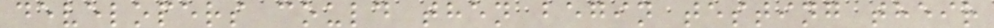developers could then begin testing their
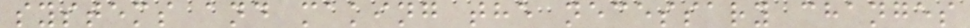systems and making the necessary changes
